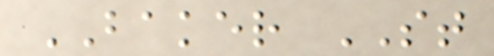BAKER ST
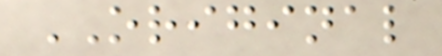ORIGINAL
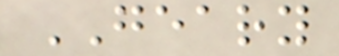GEARY
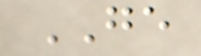GE
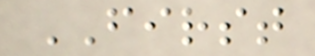FIRST
